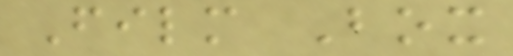Film Box
